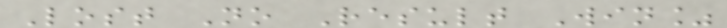Lost No Result Win%
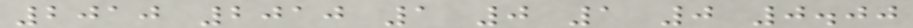2010 2010 1 0 1 0 0.00
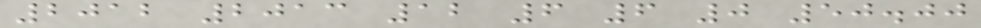2012 2013 12 6 6 0 50.00
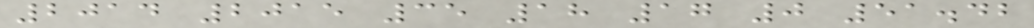2014 2015 35 18 17 0 51.42
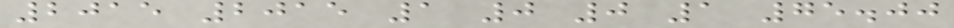2015 2015 1 0 0 1 75.00
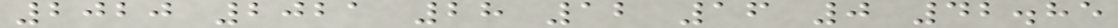2020 2021 28 12 16 0 42.85
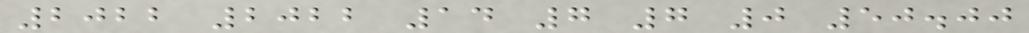2022 2022 14 7 7 0 50.00
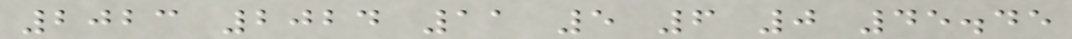2023 2024 11 5 6 0 45.45
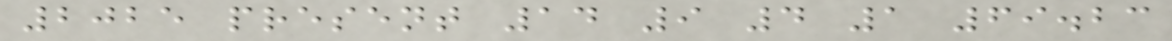2025 present 14 9 4 1 69.23
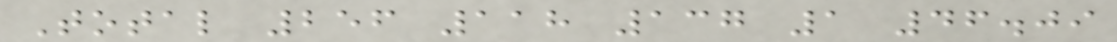Total 256 118 137 1 46.09
